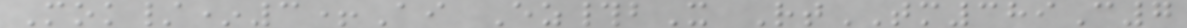Mok/*3+Ai Ez#bX RtTM389C7
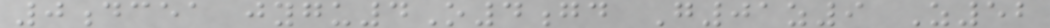0dcea jygu4O4gd G01z9 Z52
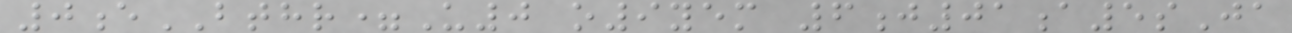0eBTHR=U0 o9yem 6j01a5sJa
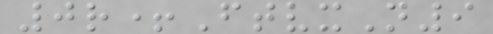0r+FtvxN9
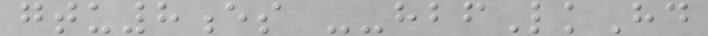gtu8es --hbfLkHd
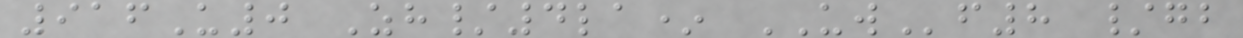916U0 Zh/4la* UWf8 /gb
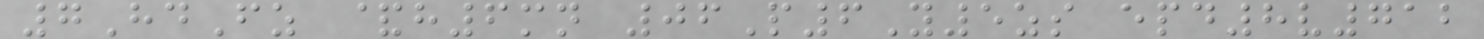7HdFz &h6mn 06P6Y5zs epd8v712
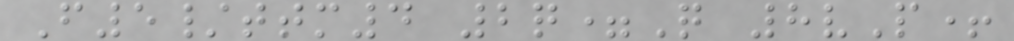F5/ttm4 2q=Q 8vP+
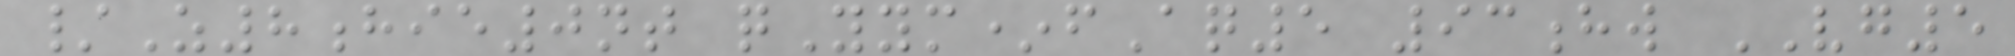/Z8hie0nt qYym*fAq5 93hw VG5
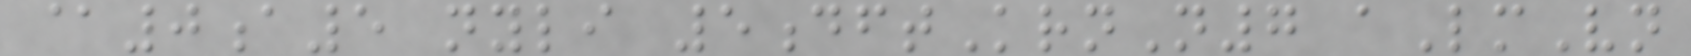@0a5 nyli 5dftKrnN7 aLmVn
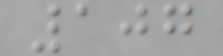107
